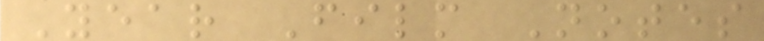Year Film Notes
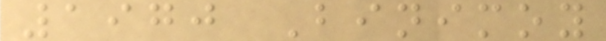1970 Binimoy
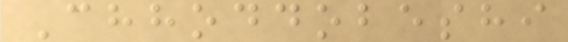Chhoddobeshi
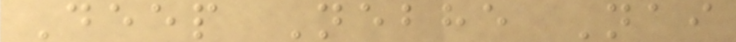Deep Nebhe Nai
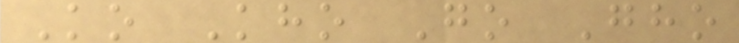Ko Kho Go Gho
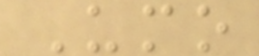Umo
